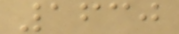1630
